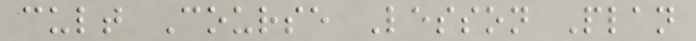cult Course Lesson Plan
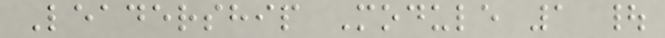Leadership Module 1 |
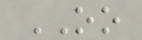OO
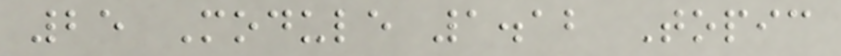25 Module 1.12 Topic
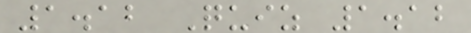1.12 Quiz 1.12
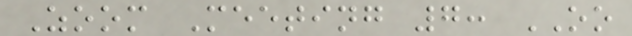Zoom Meeting 7: OO
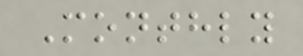Monthly
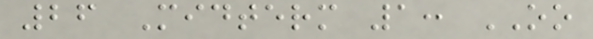26 Midterm 1: OO
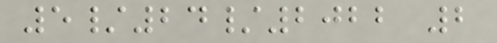5/24/2022 2
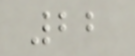22
